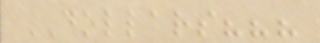DOLLARS???
